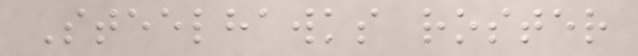Steelhawks roster
